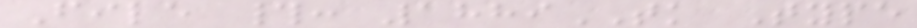File #: 1889TK Type
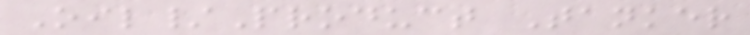Oil/Product Tanker
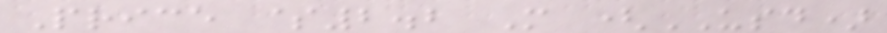Price $2.2 M (USD)
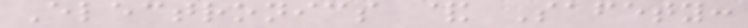Electronics & Safety:
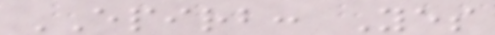EPIRB: Yes
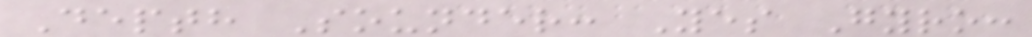Depth Sounder: Yes Gyro:
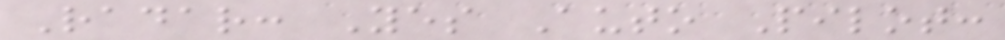Radar: Yes Auto Pilot:
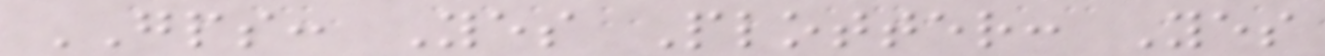GPS: Yes Plotter: Yes
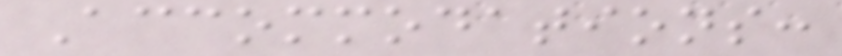Accommodations:
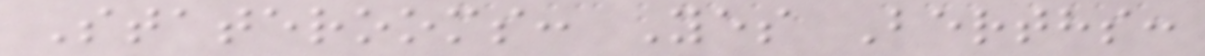Staterooms: Yes Berths:
